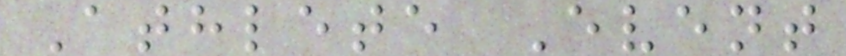Athlete Event
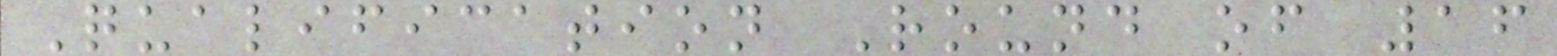Qualification Round of 16
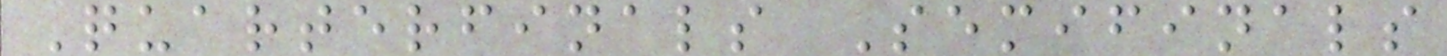Quarterfinals Semifinals
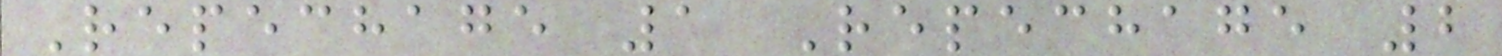Repechage 1 Repechage 2
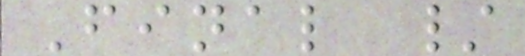Final /
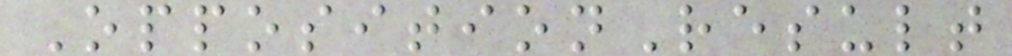OppositionResult
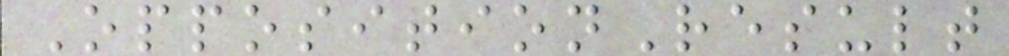OppositionResult
